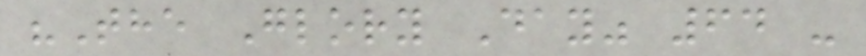"The Glory Day" 64 -
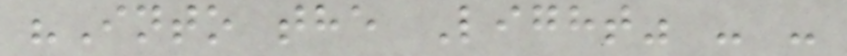"Into the Light" - -
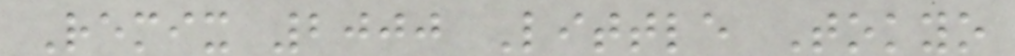Remix 2000 Little Tokyo
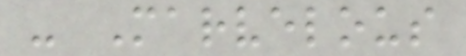- Marvelous
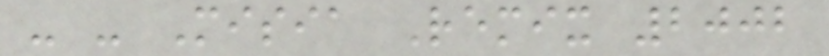- - Misia Remix 2002
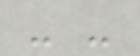- -
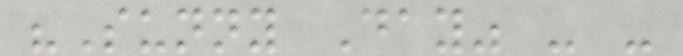"Sunny Day" - -
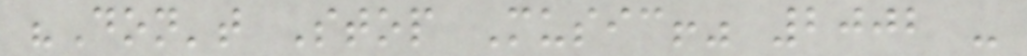"Don't Stop Music!" 2002 -
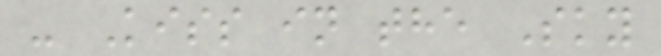- Kiss in the Sky
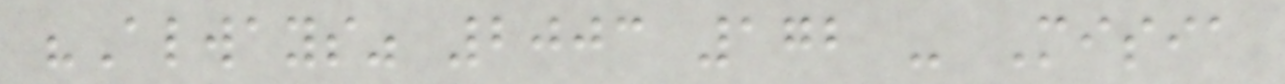"Always" 2003 172 - Misia
